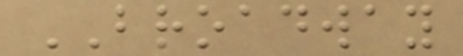BROADWAY
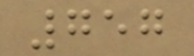757
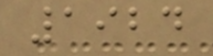1924
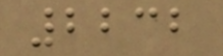2232
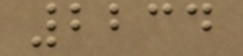2234
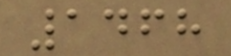1468
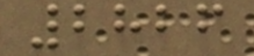2826
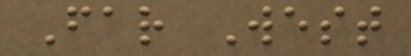Far West
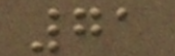71
